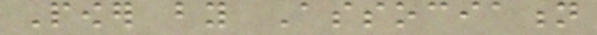Power by Association
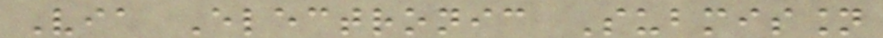Via Electronic Submission
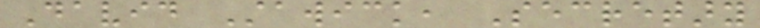David Stawick, Secretary
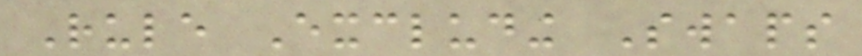Rule Excluding Swaps
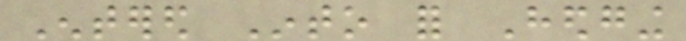Entered Into for Hedging
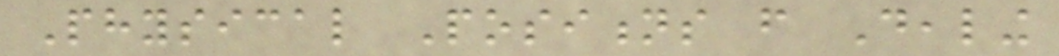Physical Positions from Dealing
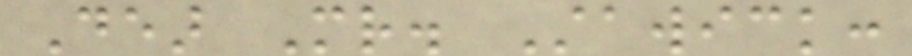Dear Mr. Stawick:
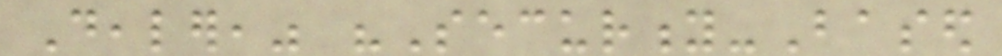Dealer," "Security-Based
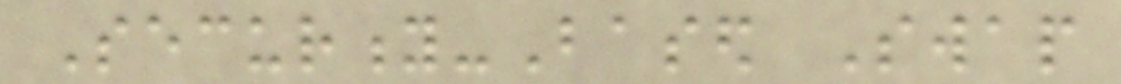Security-Based Swap
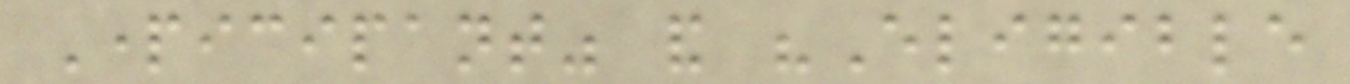Participant" and "Eligible
